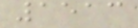1513
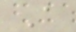A
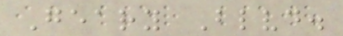Geary Blvd.
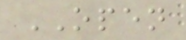OPEN
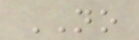NO
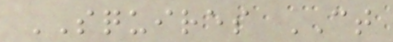SQUIRES CT
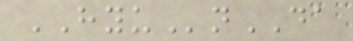HYUnDA
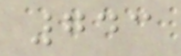743
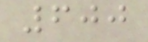600
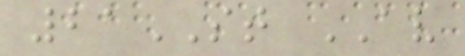21ST AV
